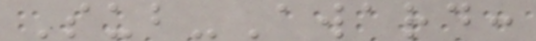Sub-Award:
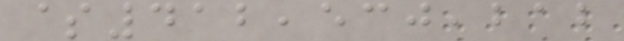$412,530,212
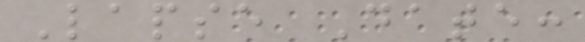Lapse Date:
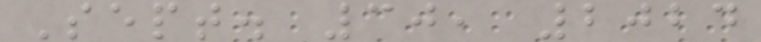Sept. 30, 2024
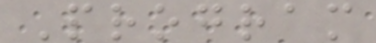Program
